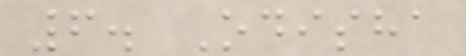6. Odisha
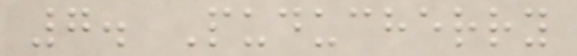7. Puducherry
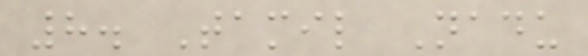8. Tamil Nadu
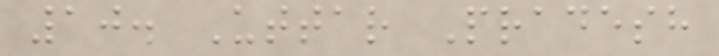10. Uttar Pradesh
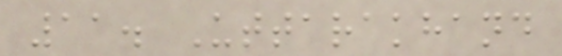11. Uttarakhand
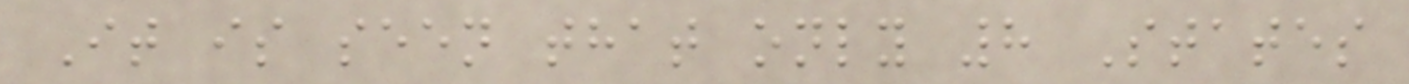It is seen that only 8 States
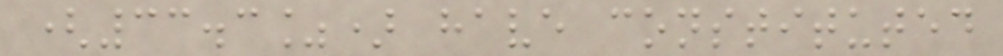(33.3%) have constituted
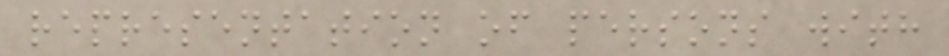representation of persons with
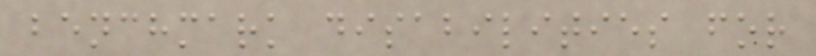benchmark disabilities for
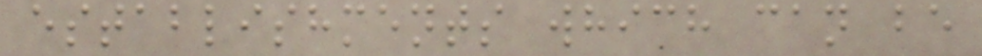establishments which can be
